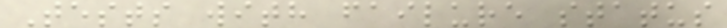Tests with failure status
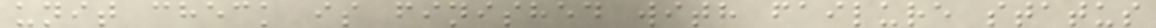unit check is finished with failure status
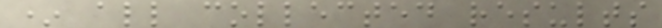* all collected results
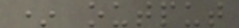* output
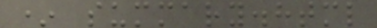* summary.html
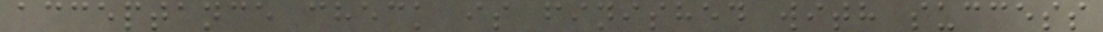acceptance check is finished with success
